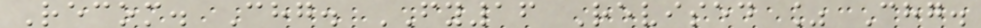Recom. Chg. FY16 Revised % Chg.
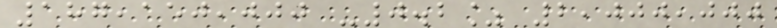187,150,000 -0.2% 2,000,000
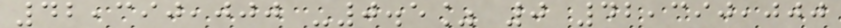42,390,000 -0.5% 0 42,390,000
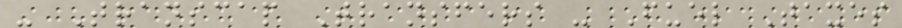- Transcap Transfers - Fuel Taxes
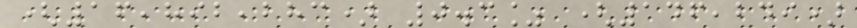(16,892,283) 0.3% (146,249)
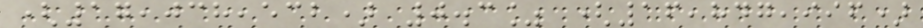(17,038,532) 0.3% (16,847,996)
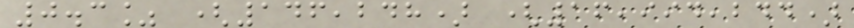0.3% (146,248) (16,994,244)
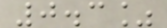0.3%
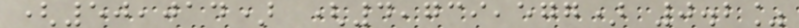(50,014) (4,739,577) 0.2%
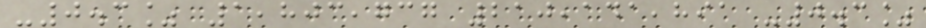-0.3% 1,803,737 210,141,891 -0.3%
